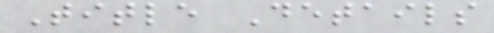Title Details
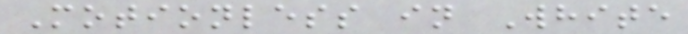Motionless in White
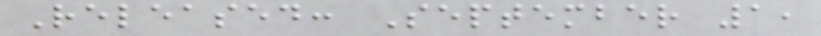Released: September 1,
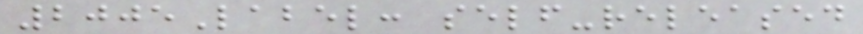2005Label: self-released
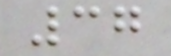37
